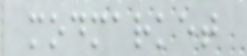modmarket
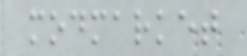modmarket
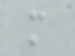m
